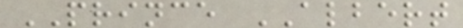PRINCE ALBERT
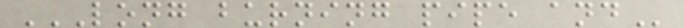LONG BURNING PIPE AND
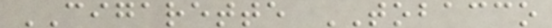CIGARETTE TOBACCO
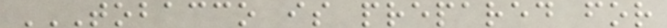TOBACCO IS PREPARED FOR
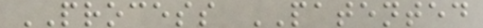PROCESS PATENTED
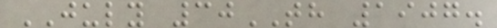JULY 30TH 1907.
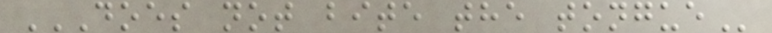DOES NOT BITE THE TONGUE
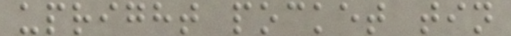upright pocket tin
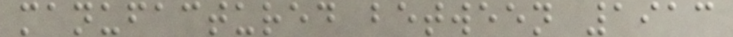manufactured between 1913
